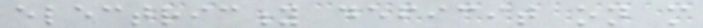electricity deficit on more
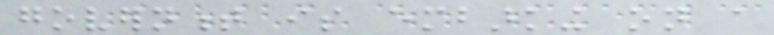government is embarking on a
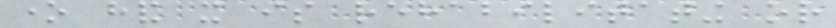one hand it is rehabilitating or
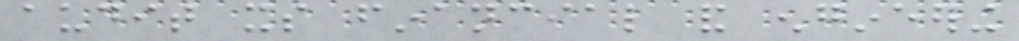audit its financial and engineering
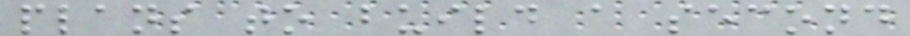plans to build a second
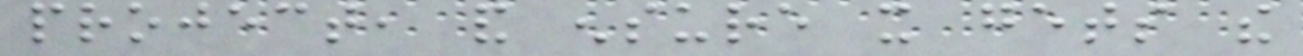project, and ensure it gets the
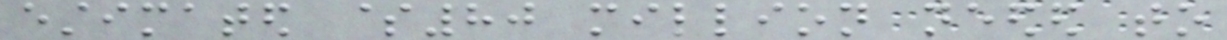estimated $80 million needed to
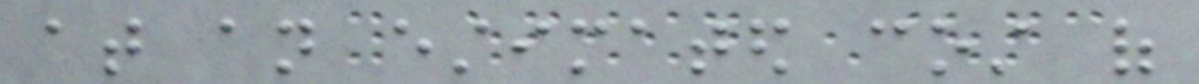at an estimated cost of
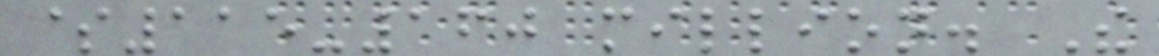$115-160 million. The
